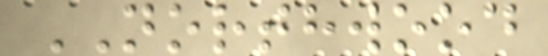NORTHWOOD
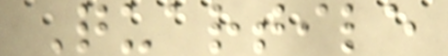Quartile
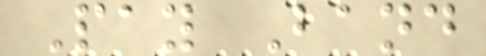Pay Band
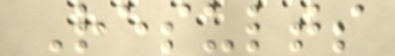Results
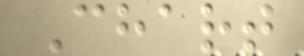Chart
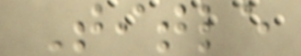Title
